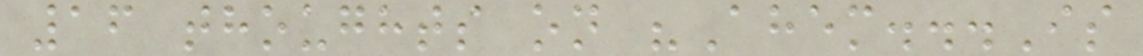16 thoughts on "Ahem...Is
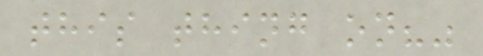this thing on?"
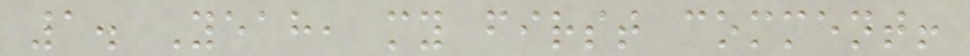1. Yeah, my first comment!
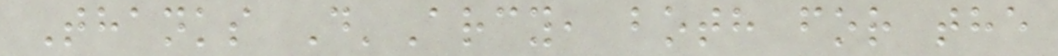Thanks D'Arcy, both for the
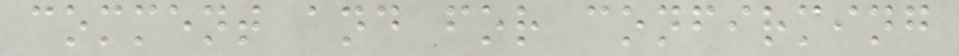comment and for confirming
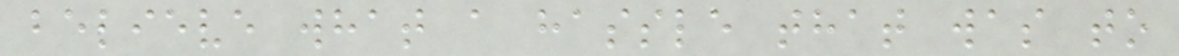believe what a hassle that was to
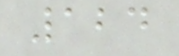124
